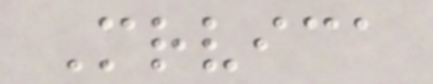Mrvica
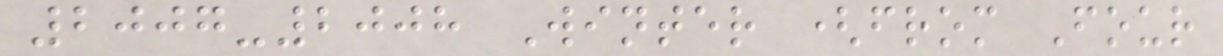2007-2008 Winter (from Four
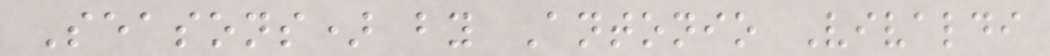Seasons) by Antonio Vivaldi
